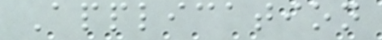Application
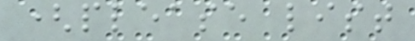(please list
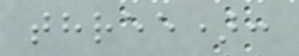three):
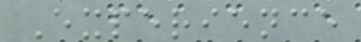Experience
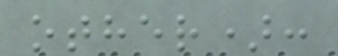other):
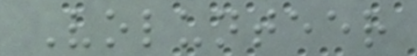Volunteer
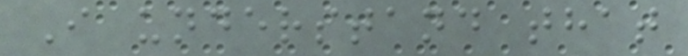I understand that
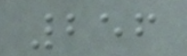256
